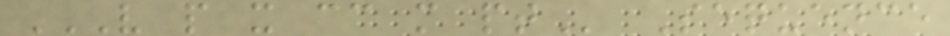V P X CC M PT Sequence
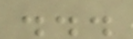...
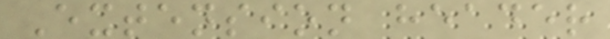Extension header
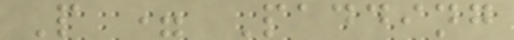P = Padding
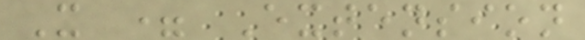X = Extension
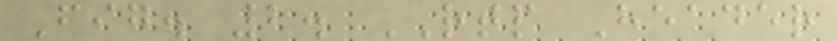Fig. 2. RTP Header
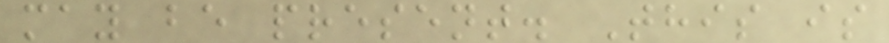may be present. This is
